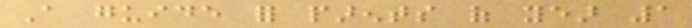A guide for parents of year 1
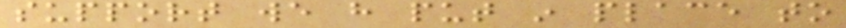support we have put in place to
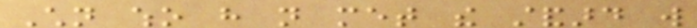Children who have not met the standard will
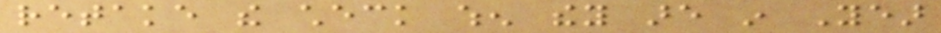retake the check when they are in Year
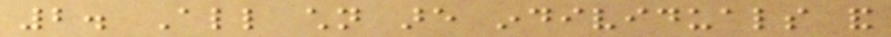2. All children are individuals and
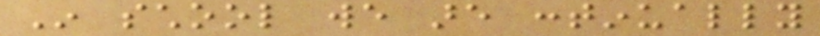In school we are continually
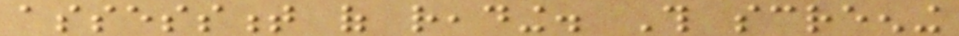assessment of reading. This screening
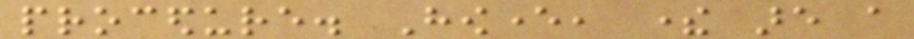procedure. However, there are a
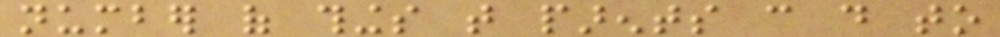number of things that parents can do to
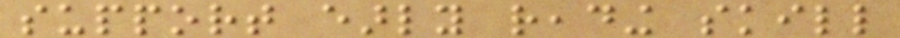support early reading skill
